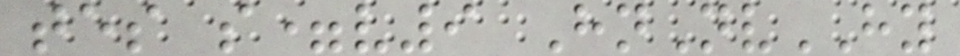tes s=v9 HnNvHY
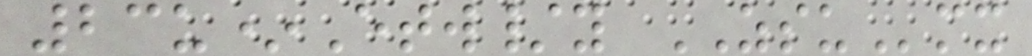23u*Etw/y ZSUmx
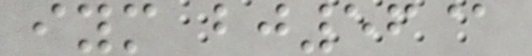iym bj56@
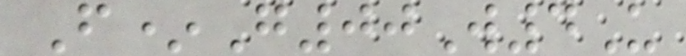F*G00W4U
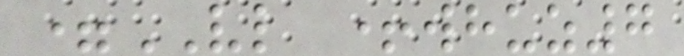=VL +whuz7
